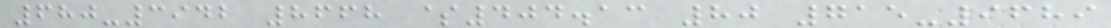680-3942 8668 $404.13 80 715-9689
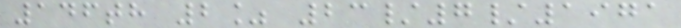146th 2% 23/7/1971
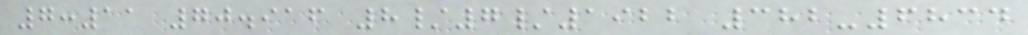7:11 70.916 8/7/1922 382-6834
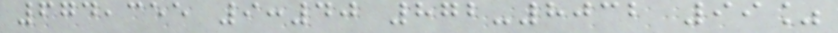674,355 9:40 872-8032 99%
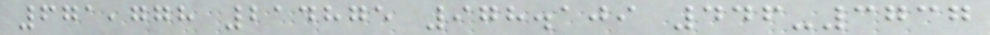671,778 214875 978.109 446-3737
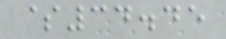$34.45
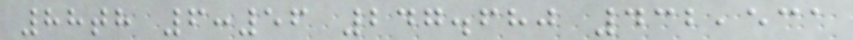88th 6:56 247.680 432,531
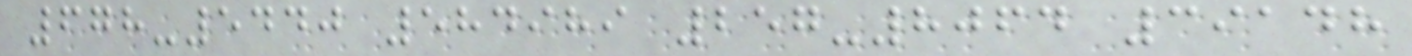678-5440 584989 257-8064 39148
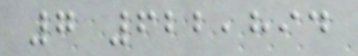7 622,894
